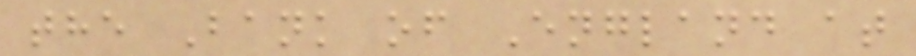the Bank of England at
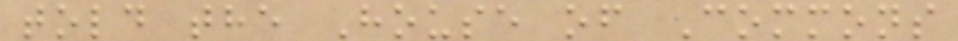told the House of Commons
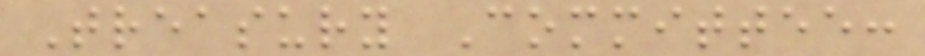Treasury Committee:
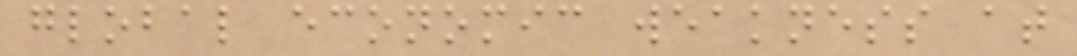global economic weakness at
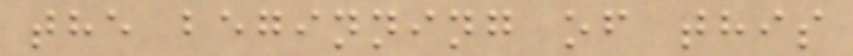the beginning of this
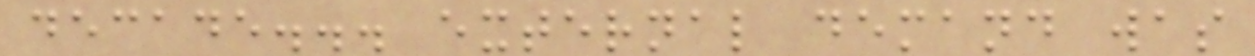decade... external demand was
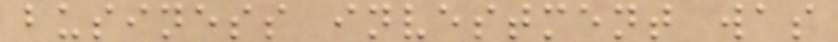business investment was
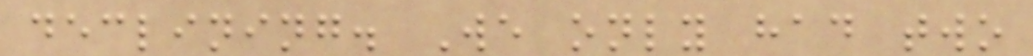declining. We only had two
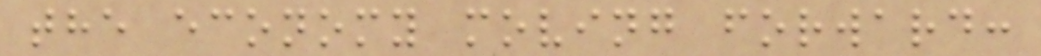the economy moving forward:
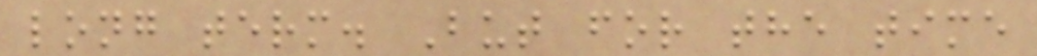long term. But for the time
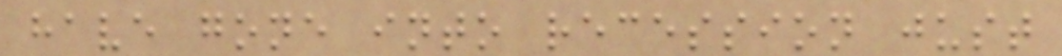have gone into recession just
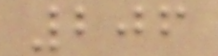206
